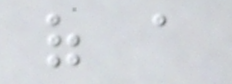of a
